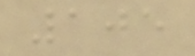105
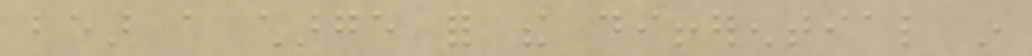bear a charge for the differential in
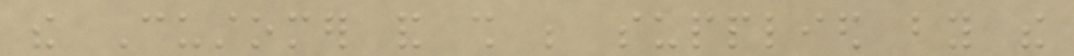the Customer and shall be supplied by the
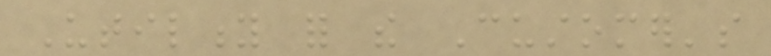Utility for the Customer's
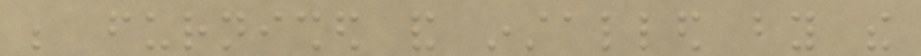be furnished and installed by the
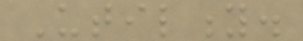Utility.
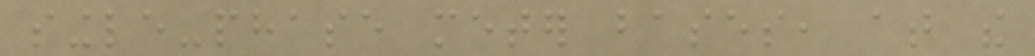single-phase meter bases, at the
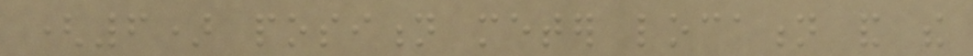(6) position meter location and the
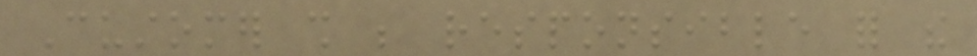Customer shall be responsible for the
